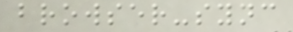browser-sync
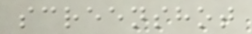screenshot
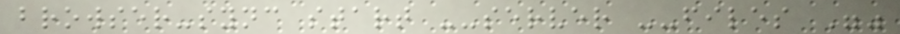browser-sync start --server --files ""
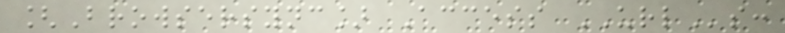[Browsersync] Access URLs:
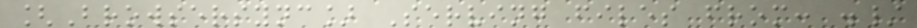[Browsersync] Serving files from: ./
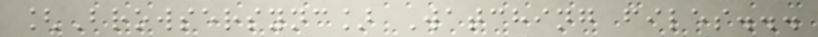[Browsersync] Watching files...
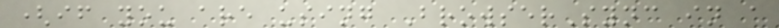(if you are using BrowserSync in a
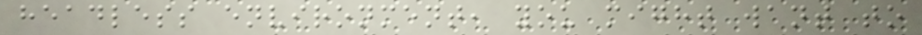headless environment, you might want to
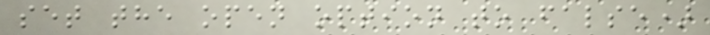set the open option to false)
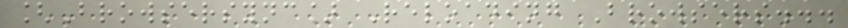[Browsersync] Reloading Browsers...
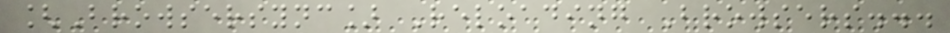[Browsersync] Reloading Browsers...
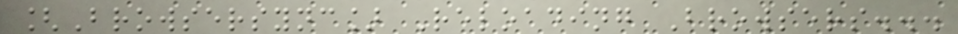[Browsersync] Reloading Browsers...
